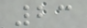23
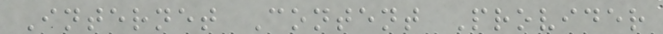Internet Content Provider
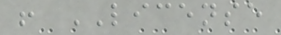! LICENSE
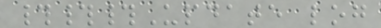###Update log
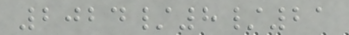2024/8/21
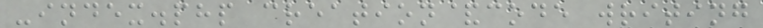-index.php creation&code writing
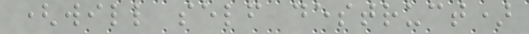(will self destruct)
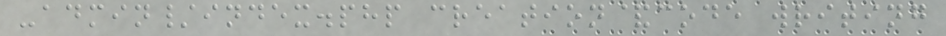-admin/index.php creation&code writing
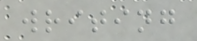writing
